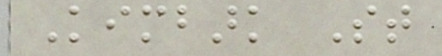Kimbark St
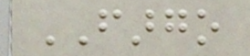FARGO
